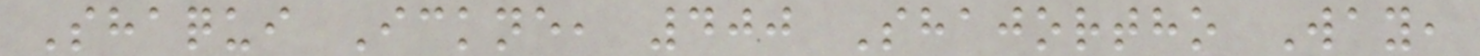Shaqui Ickne, 400 Shajortho Way,
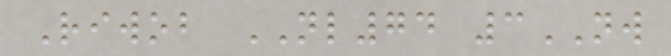Riwob NL74 3NW
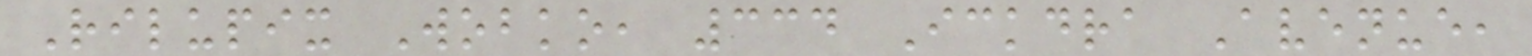Rilupix Wobko, 334 Ickdra Avenue,
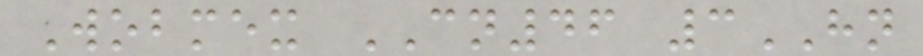Wobmex CN46 3HN
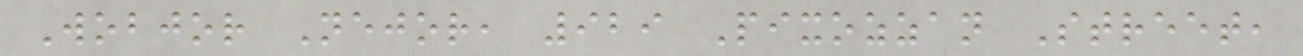Wobjor Nejor, 929 Pixozzan Street,
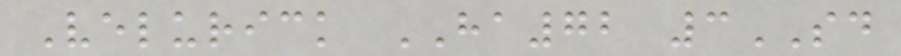Velurick HA72 3SD
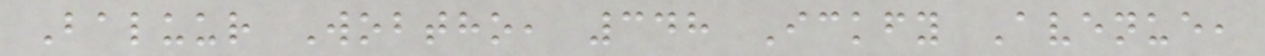Baluur Wobtho, 348 Ickfy Avenue,
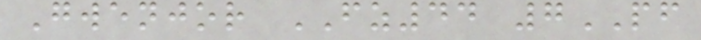Gwenjor FZ44 7PF
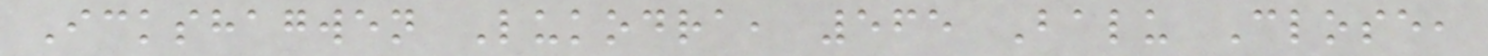Ickshagwen Lukodra, 565 Balu Close,
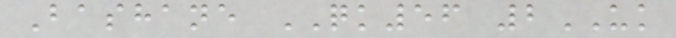Bashane QK56 2UK
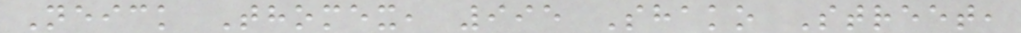Neick Thomex, 995 Shako Street,
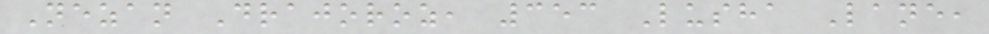Nezan Drajoroz, 353 Lusha Lane,
